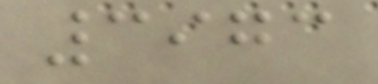3973
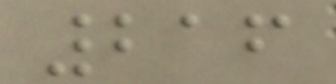216
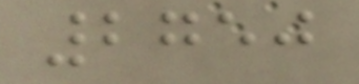2750
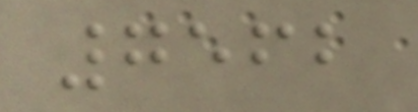7562
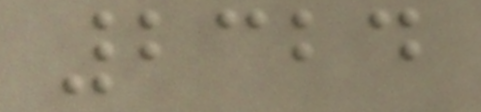2324
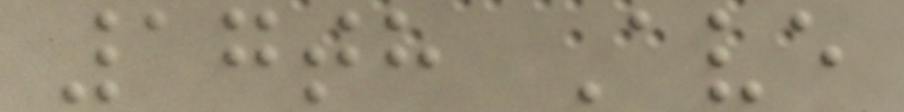17th Ave
